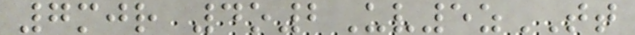7mjr 4o2Uv5zTT
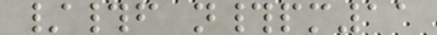/#f n#pm11
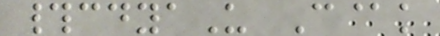#cdyaU C@k
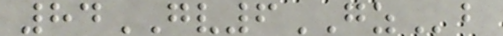84GV6GZb
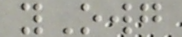yOwg
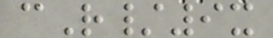cR/9x
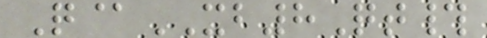Q@XB8Qt#
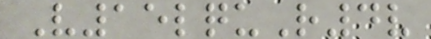V15lquR4v
